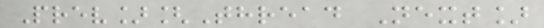Prev][Thread Next]
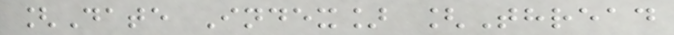[Date Index] [Thread
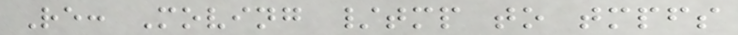Re: Moving /tmp to tmpfs
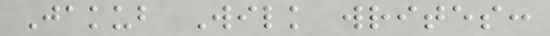Jakub Wilk writes:
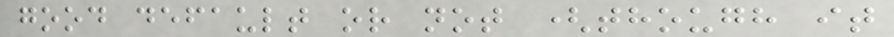good default or not (though it
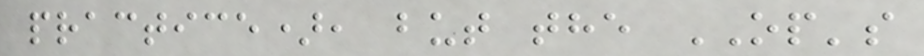practice), but the OP's
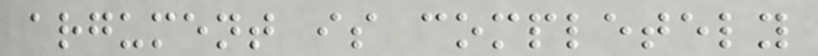argument is completely
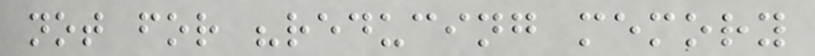not for "reducing memory
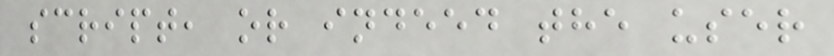script, or indeed the user
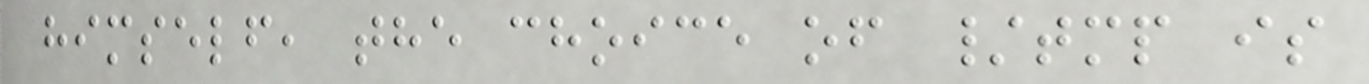himself, the choice of /tmp is
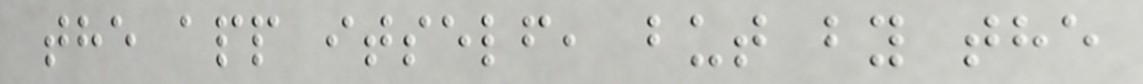the app itself, but by the
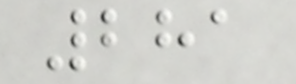281
